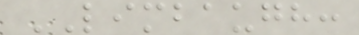LIMBAUGH:
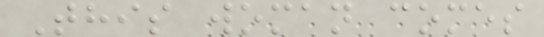This woman comes
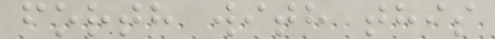forth with this
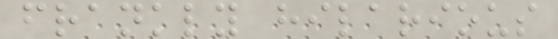frankly hilarious
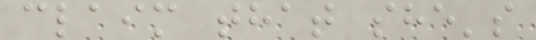claim that she's
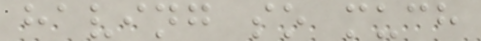having so much
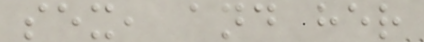sex, and her
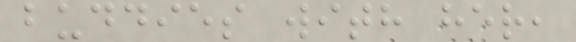buddies with her,
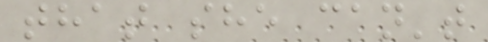that she can't
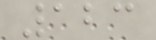123
